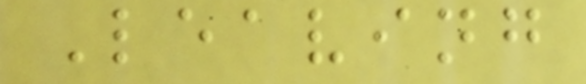Leaving
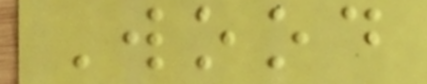Wood
